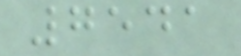7541
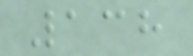138
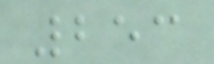253
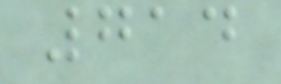714
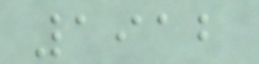1912
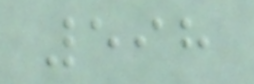598
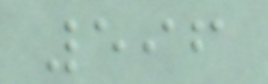596
